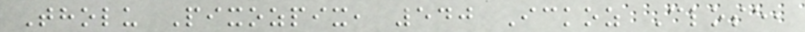Tholu Pixozpix, 540 Ickoz Close,
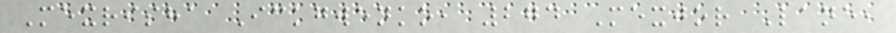Mexrisha Ickgwenko, 274 Mexjor Lane,
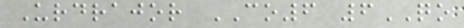Urdrajor CO6 6QO
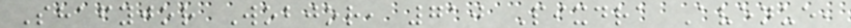Shafyjor Wobjor, 710 Pixdra Avenue,
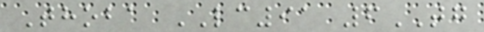Thoba LC91 6TG
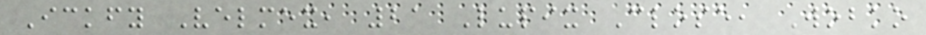Ickfy Velmex, 21 Lupix Close, Wobko
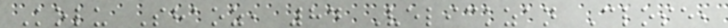Kolu Shaoz, 84 Velickzan Close,
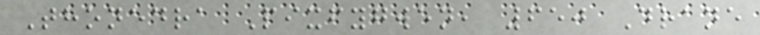Thonedra Pixfygwen, 650 Drane
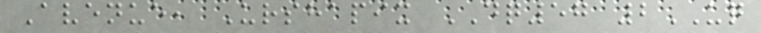Avenue, Urshapix DQ57 2UQ
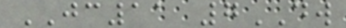JC11 7DW
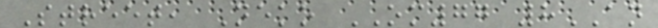Street, Neko OM77 8AN
